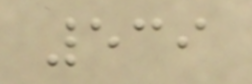539
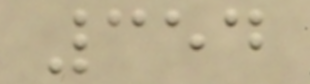354
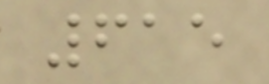615
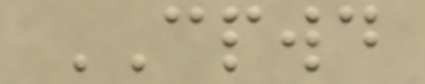CPWD
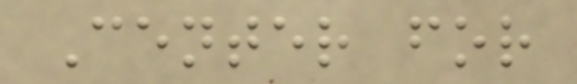Center for
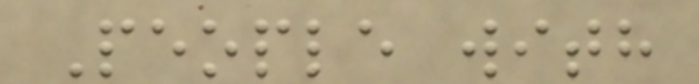People with
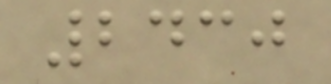2430
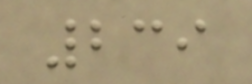239
